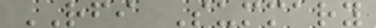RFI Summary
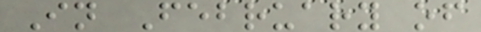In February of
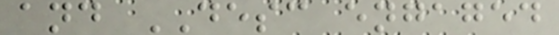and DESC engaged
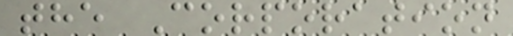the Corporation
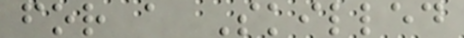for a Skilled
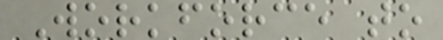Workforce to
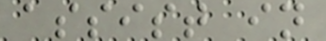assist in
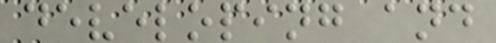developing and
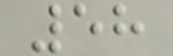58
